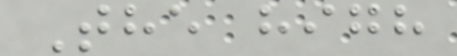The high
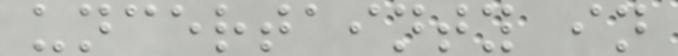uncertainty in
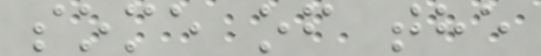some of the
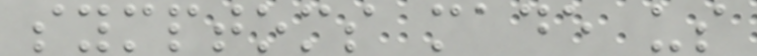symptoms made us
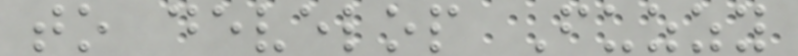to develop Fuzzy
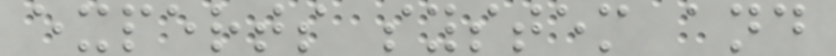experts system and
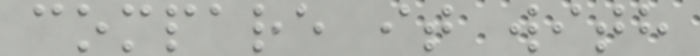compare it with
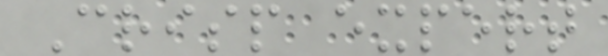Crisp expert
